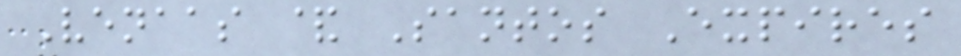Venaas & Santos Expires
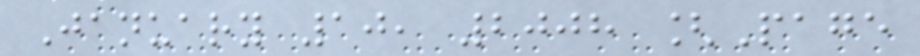January 10, 2008 [Page
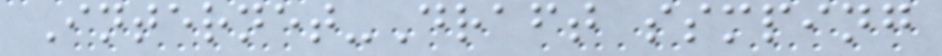Internet-Draft ssmping
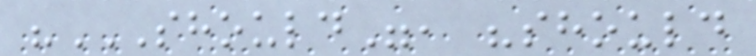"SHOULD", "SHOULD
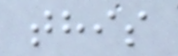this
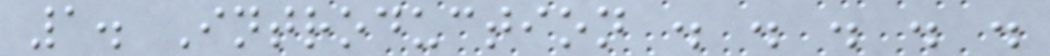1. Introduction . . . . .
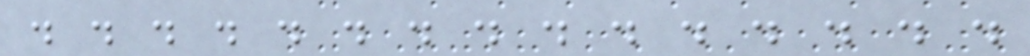. . . . . . . . . . . . . . .
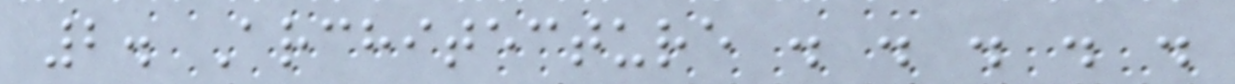2. Architecture . . . . .
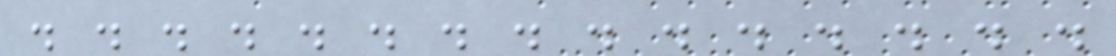. . . . . . . . . . . . . . .
